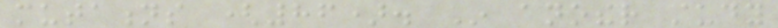mutations (86). In another study
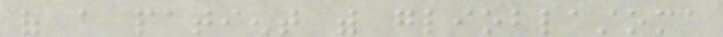of a patient with glioblastoma
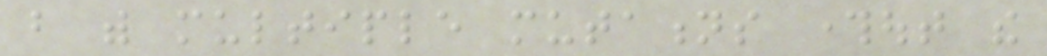but with multiple mutations throughout the
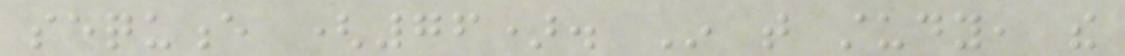sequence (76). In that study, the
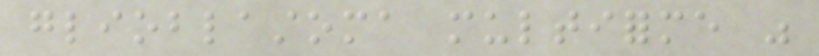glioblastoma multiforme was
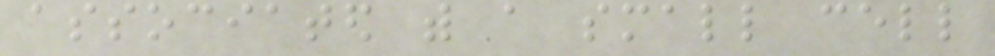associated with a small cell
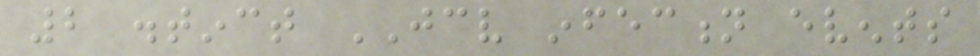2 distinct JCV infection events
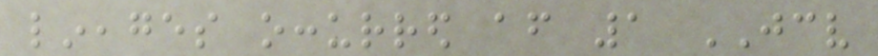lineages occurred after 1 JCV
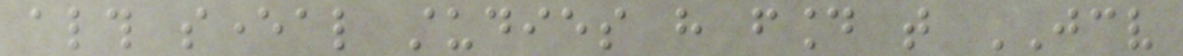although several studies have found that JCV
